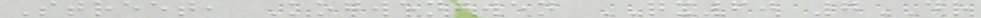Street, Kogwengwen QX60 7DR
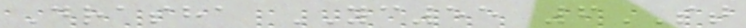Drasha YC55 6ST
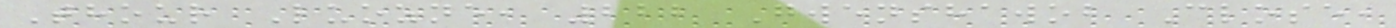Thour Luozne, 222 Gwenshawob Close,
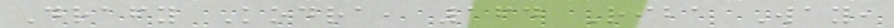Drafy Kodra, 164 Riba Way,
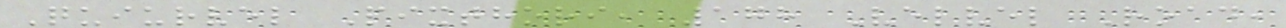Quiurvel Pixthori, 178 Velvel Road,
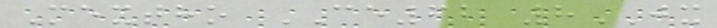Mextho CE62 8JX
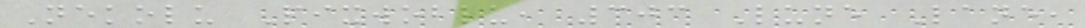Nekolu Pixwoblu, 303 Lune Lane,
